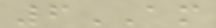6AM
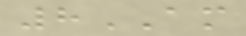8AM
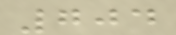704
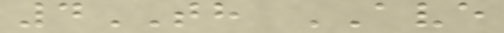4TH AVE
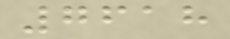7618
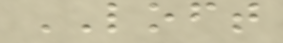LOFT
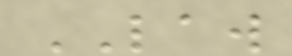LAW
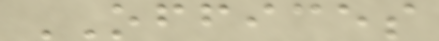OFFICES
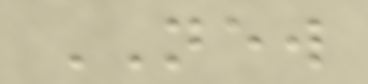NEW
